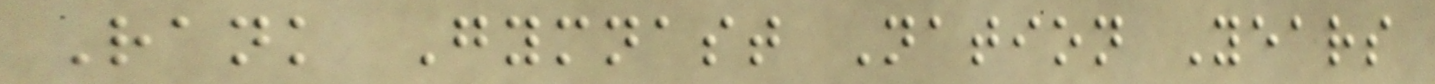Rank Gymnast Nation Years
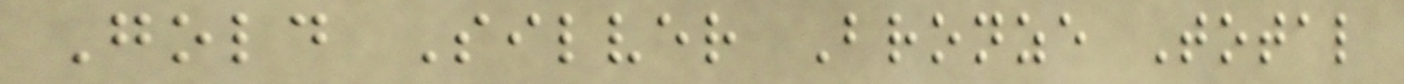Gold Silver Bronze Total
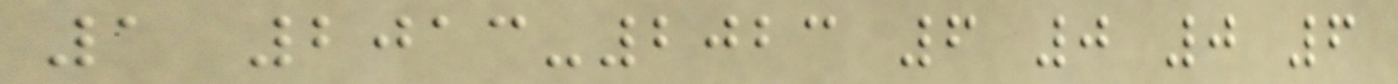1 2013-2023 6 0 0 6
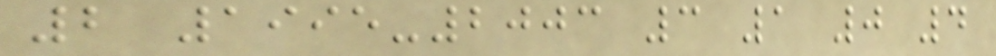2 1995-2003 3 1 0 4
